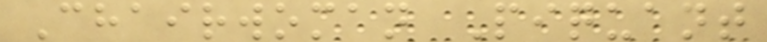Chairwoman Piquant
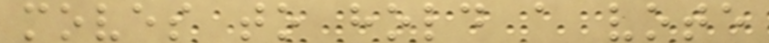moves to hold a vote
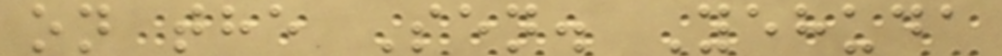on the Sen. Yehuda
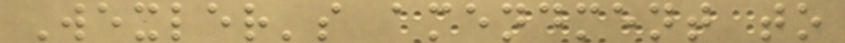Wexler's amendment to
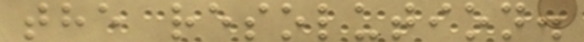the resolution.
